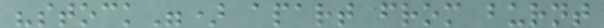"stock") apart from burnt
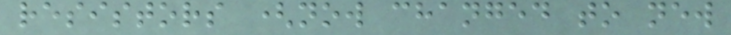resistors (now changed to new
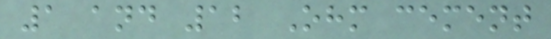1 and 12 Ohm cement
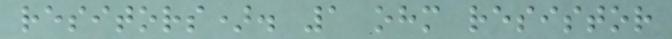resitors). 1 ohm resistor
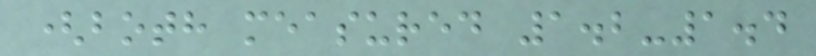(both measured 1.2-1.4
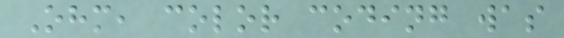Ohm, color coding was
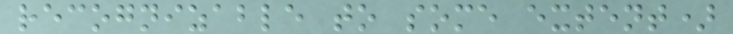recognizable to some extent)
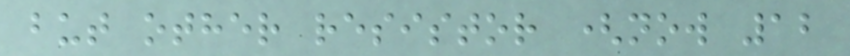but other resistor (now 12
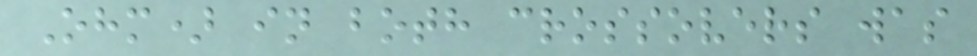Ohm) in both crossovers was
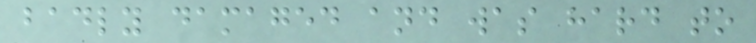badly damaged and was hard to
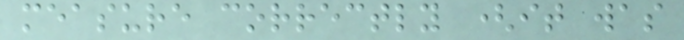measure correctly (it was
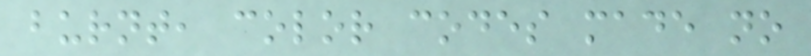burnt, color codes made no
